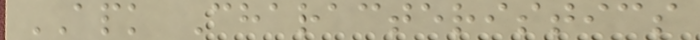APK Characteristics
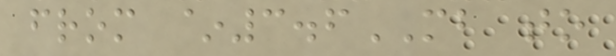from ~3.6MB to
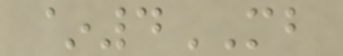~4MB
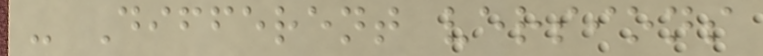- Different versions
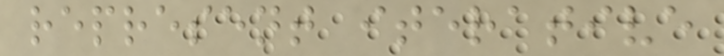represent iterative
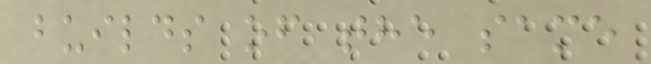builds of the same
